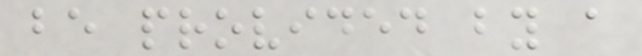be provided by a
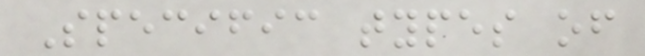Specific types of
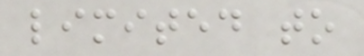limited to
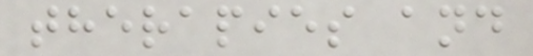therapies and
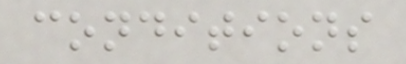conditions
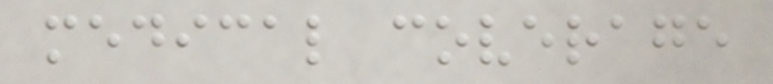medical coverage
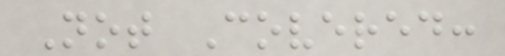Not Covered:
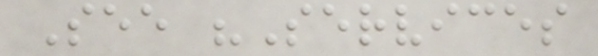See "Services
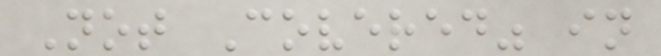Not Covered" in
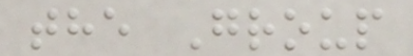the Group
